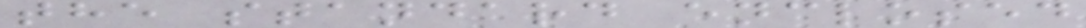the standard enclosed
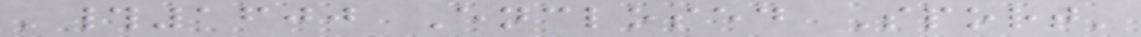'#1600 Enclosed Sport'
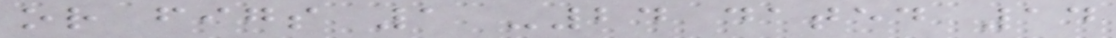or figs 1 -24 dated 14
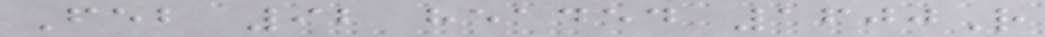Feb 92 headed 1600R
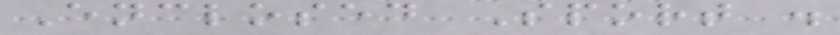Enclosed Sport .
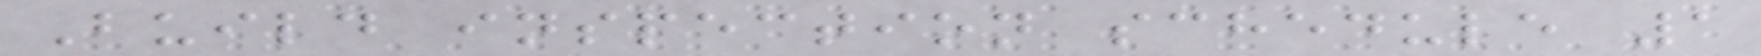Build inspection schedule 1
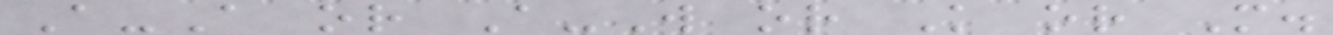A-A or A-W or K or M.
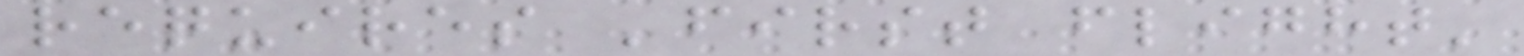requires 'first flight'
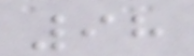98
